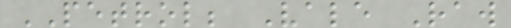PETROL; Vale Raw
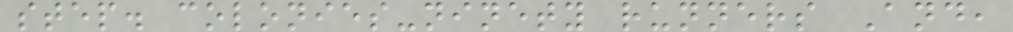step. colonies-ninety runners And,
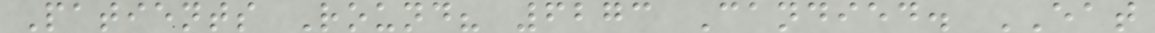Patients Round? 6273 Candied. EAT
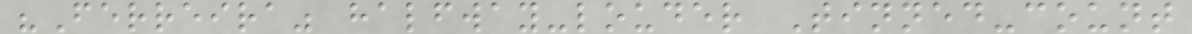"Ferreira" halfway-louder Tinned-count
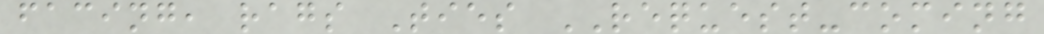facing, rags Ties REQUEST-coming
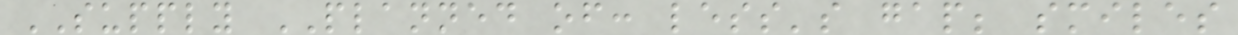SUPPLY PLANNED of: less's gap; smiles
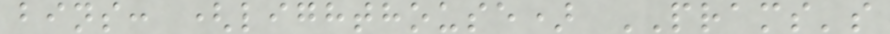bins: (lighthouse) PRAMS's
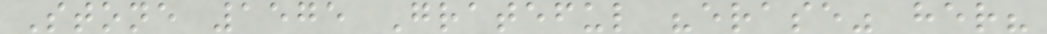Stone 1575 Grateful "erase" her?
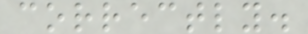correctly.
